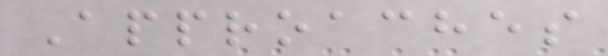Approaches
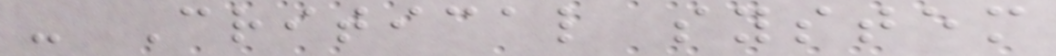- Critical system
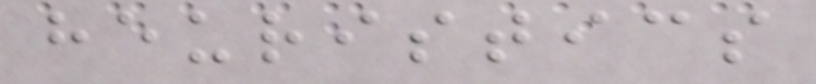heuristics
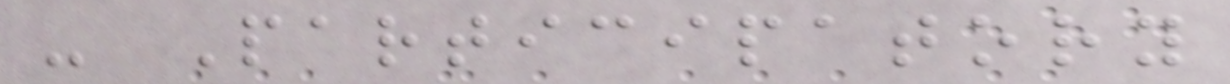- Participatory
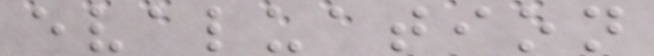evaluation
